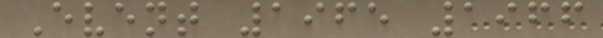Event 1965 1966
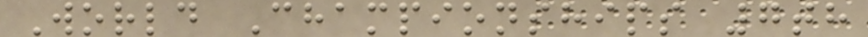World Championships 7th
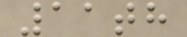11th
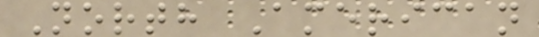North American
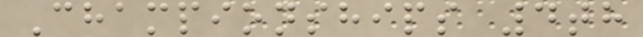Championships 4th
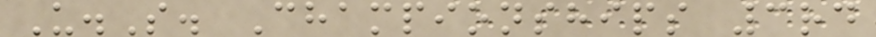U.S. Championships 3rd
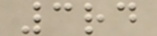3rd
